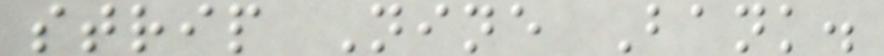strip Nine Bank.
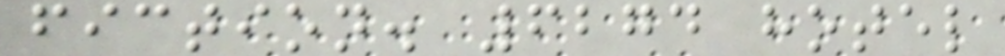fiction. 6274 hotel
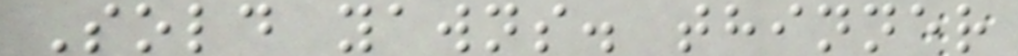Sold yawns. thinner
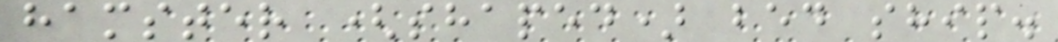hamster (shaped) bed ship.
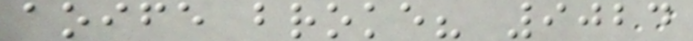aoife broke? 9024
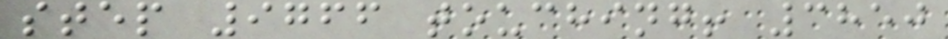step 9766 touching! 3850
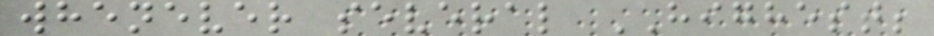whenever several HIGHEST;
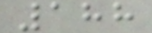188
